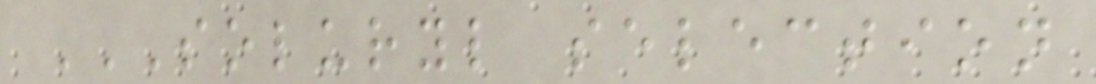SOLURYL SELECTION
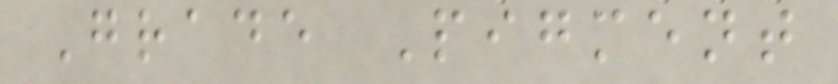Grade Pigment
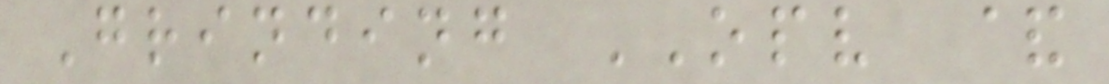Grinding OPV &
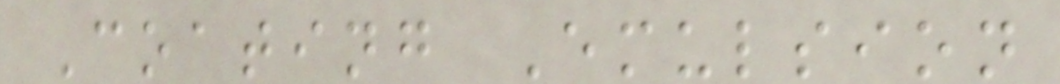Coating Emulsion
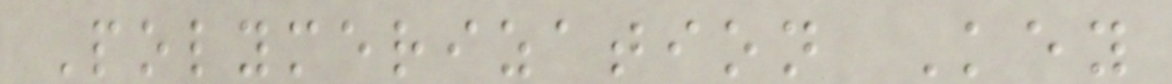Polymerization Key
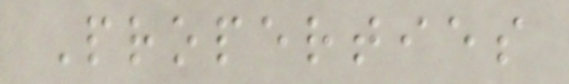Properties
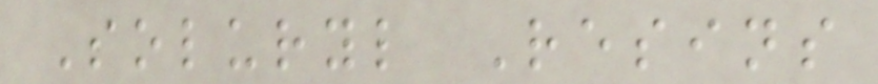Soluryl Resins
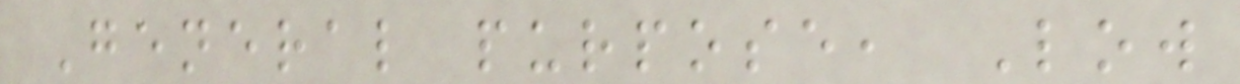General purpose, Low
